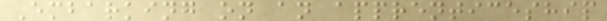Embarking on an apprenticeship
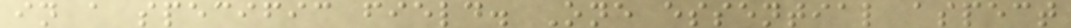in a specific field. One essential aspect
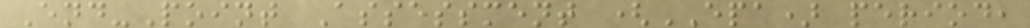End-Point Assessment (EPA) period,
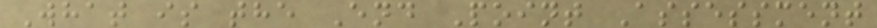What is the End Point Assessment
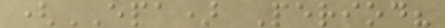(EPA) Period?
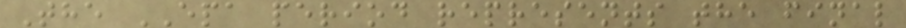The EPA period represents the final
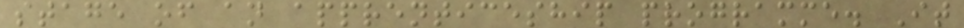stage of an apprenticeship programme. It
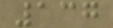137
